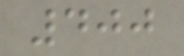400
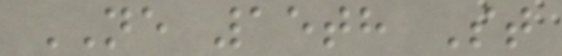NE 15th St
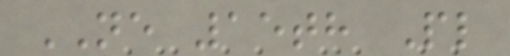NE 15th Pl
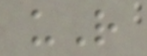uR
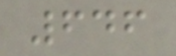646
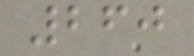260
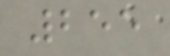255
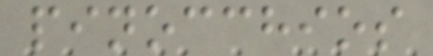pinocchios
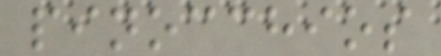pinocchios
